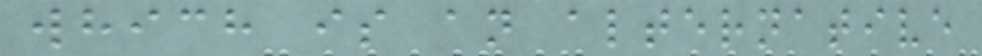which is an alternative
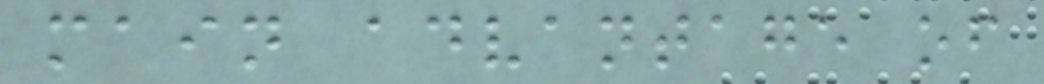main advantage of
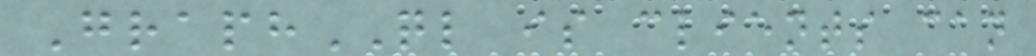GraphQL is clients can
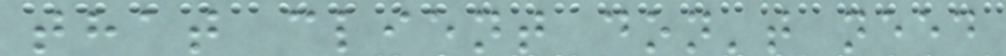that client don't need
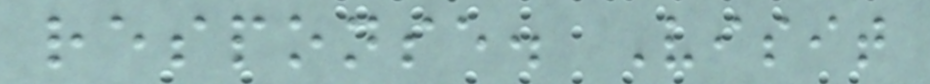response. Visit
